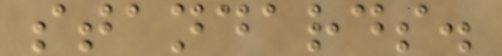standards.
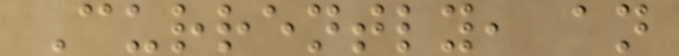Currently, an
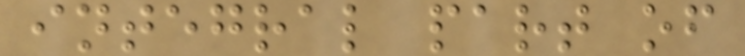integral part of
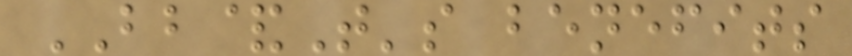BB&T's benefits
